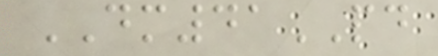DM41PD
